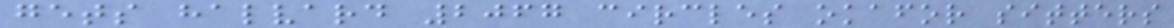gets halvard 2067 circles okafor sitters
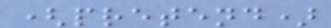(pretend)
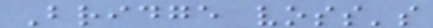Bridge voss's
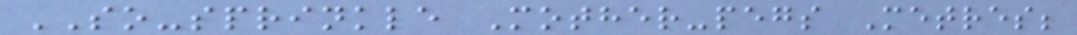SO-sprinkle Mother-pegs Metres;
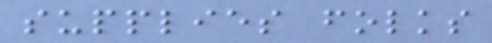supplies folks
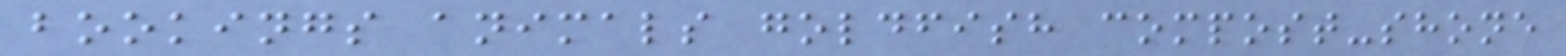bookings animals goldfish compost-shone
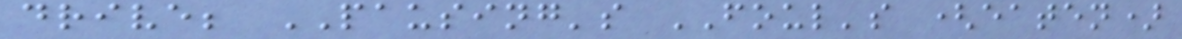drive; PAUSING's FOUL's (eaten)
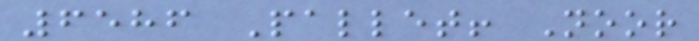6586 Pallet! Noor
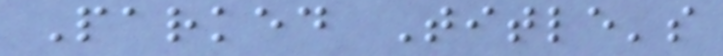Parked Title's
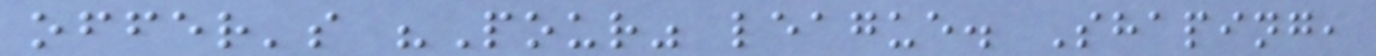offer's "Pour" league. Shaping,
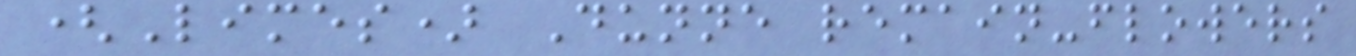(Limes) Dunne remain-flowers
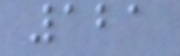121
